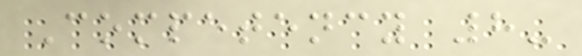Competency 8-
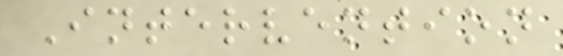Intervention
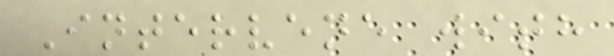Intervene with
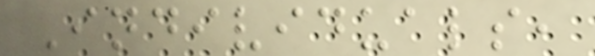Individuals,
